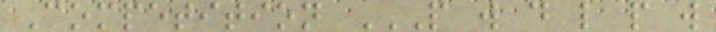Competition P W D L P W
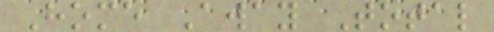Home Away Total
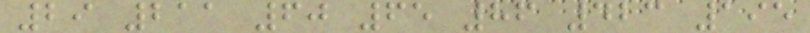29 211 60 65 86 423 195
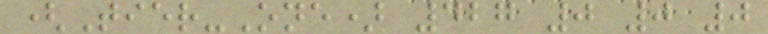(Tier-One) 427 0 0 0
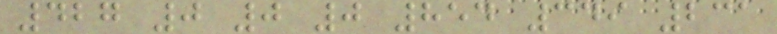427 0 0 0 854 349 231
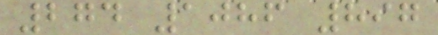274 1086 897
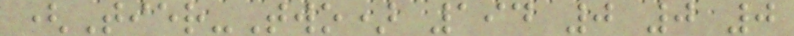(Tier-Two) 194 0 0 0
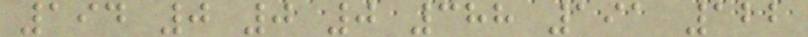194 0 0 0 388 191 122
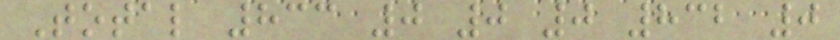Total 833 0 0 0 832 0
